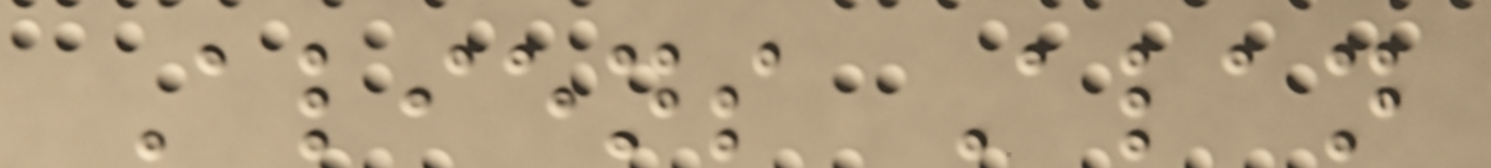Aliens Alan
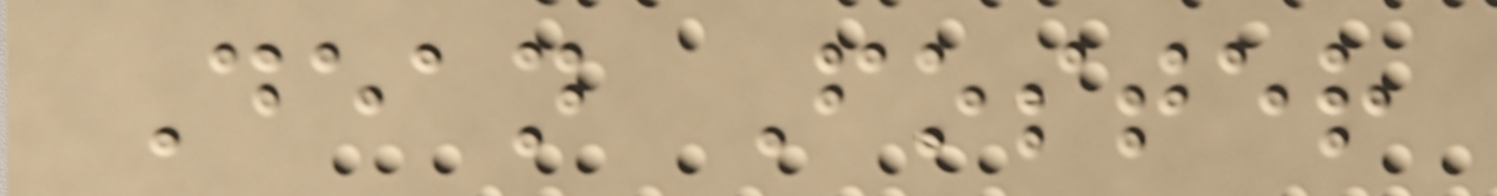Dean Foster
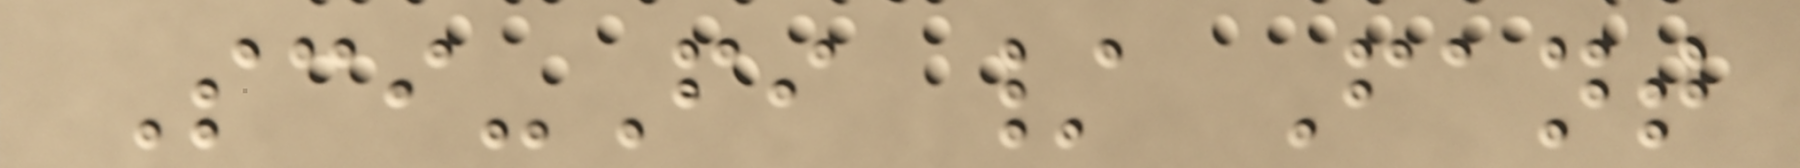Sci-Fi / Fant
